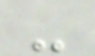-
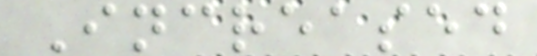Increased
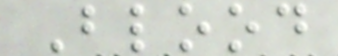Blood
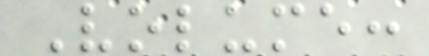Volume:
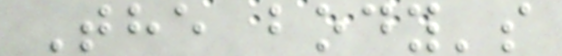The body's
